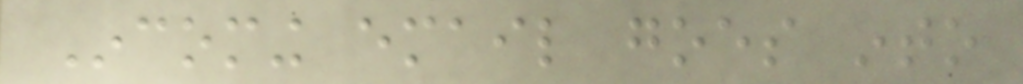Incoming email goes into
